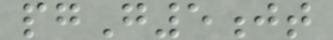pgG5jt
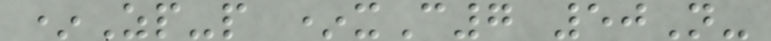*Zp-p *xC7 50N-
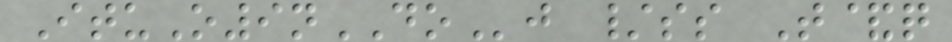ItuO9nDOj /ss T&q
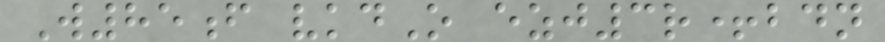W85f vkdO ezj3r+bdn
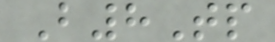B8Tp
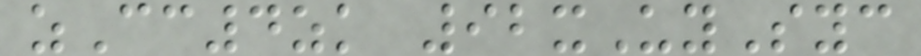zCc4zk 92xUySyc
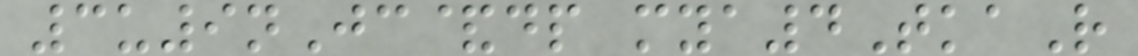3u9nJc&dp mya4TkaR
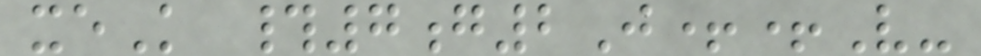xeK #7g2J++V-
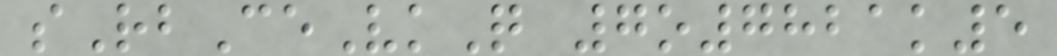sRbCeVkQ 7o7821k5
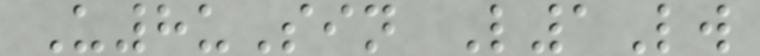U8uSin L1Lw
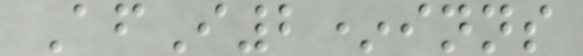AfI2*inns
